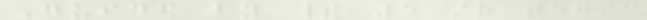Guided by their 5 strategic
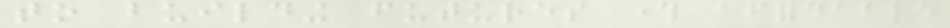to building futures through affordable
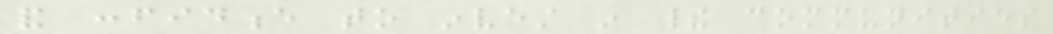and confidence to invest in their communities
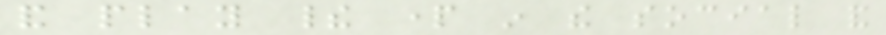and play their part in the social and
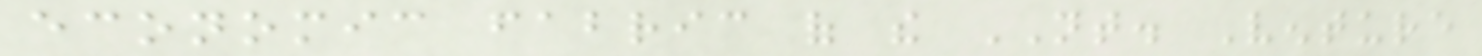economic fabric of the NT. Venture
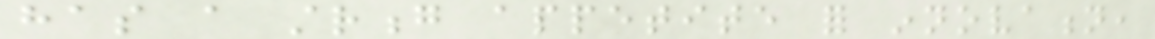has a strong appetite for innovation,
